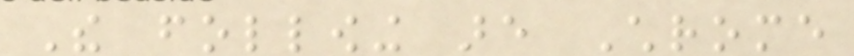The following are Chrome
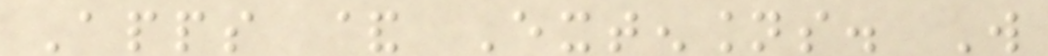Apps & Extensions. Will
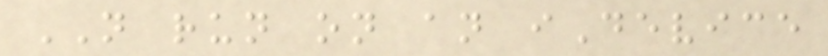NOT run on an iDevice
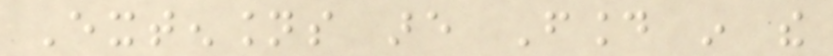Extensions are Found in the
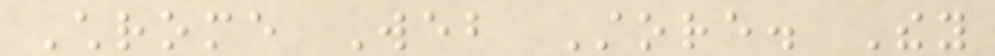Chrome Web Store. They
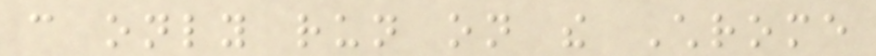can only run on the Chrome
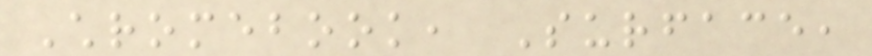Chromebook, Surface,
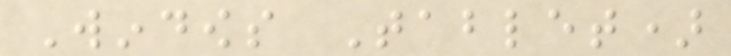Windows Tablet)
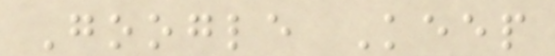Google Keep
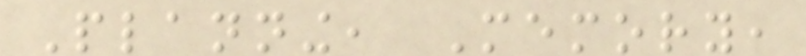Planning, Memory,
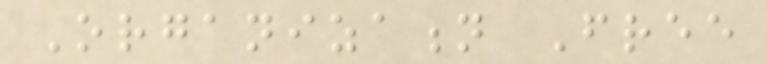Organization Free
